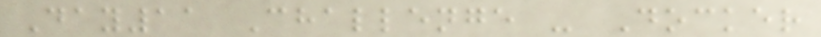Day11 Challenge - Docker
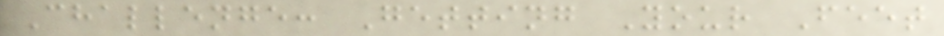Challenge: Getting Your Feet
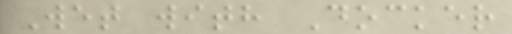Wet with Docker
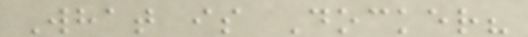What is Docker?
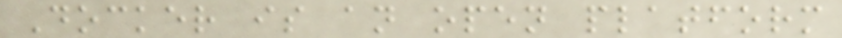Docker is an open platform
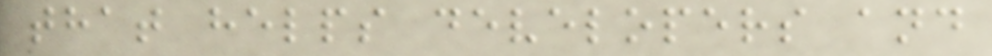that helps developers and
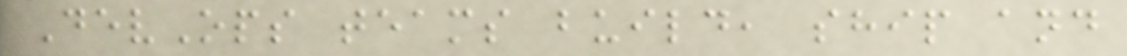DevOps teams build, ship and
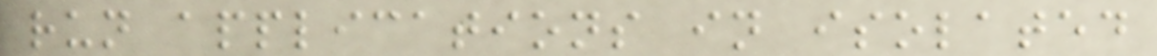run applications in isolated
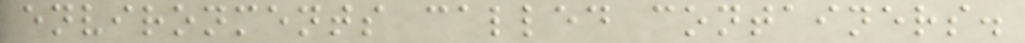environments called containers.
